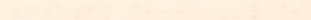title: "le
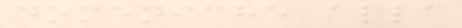domeniche alla
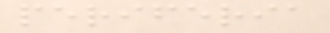periferia
